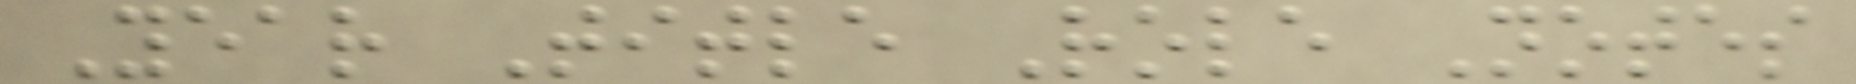Year Title Role Notes
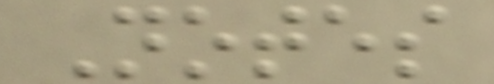Notes
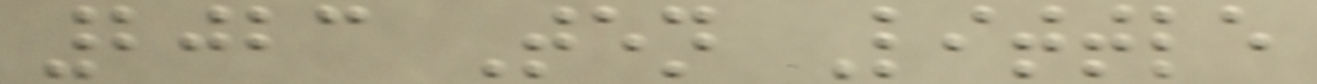2023 Ten Little
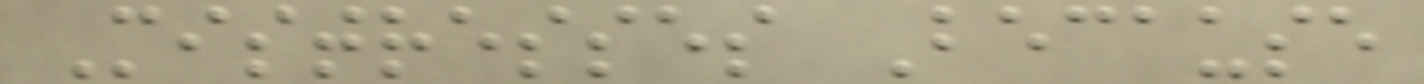Mistresses Because
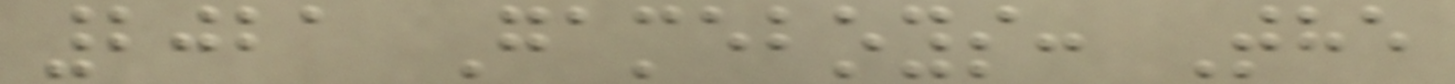2021 Gameboys: The
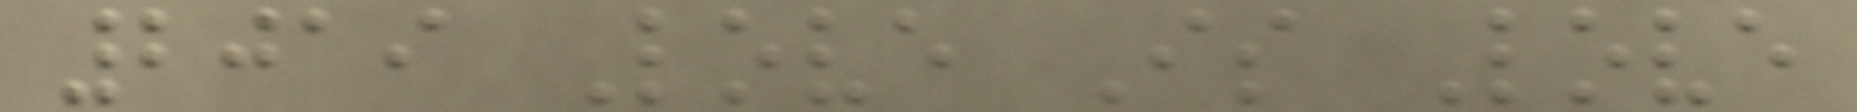2019 Love Is Love
